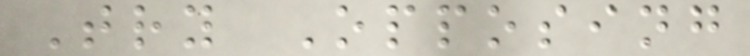Try Opposing
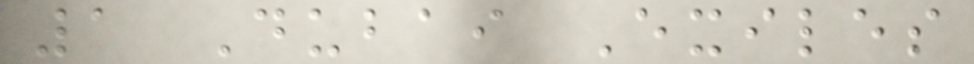1 Dubai Exiles
